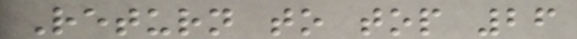Return to top 26
